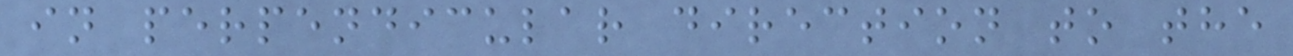in perpendicular direction to the
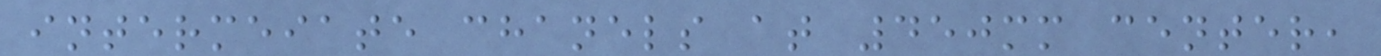intermeiate chanels at 450mm center,
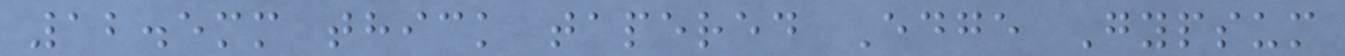12.5mm thick tapered Edge Gypsum
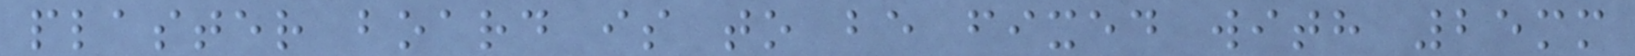plaster board is to be fixed with 25mm
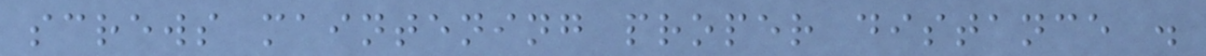screws maintening proper distance .
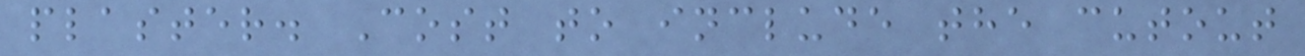plaster. Cost to include the cutout
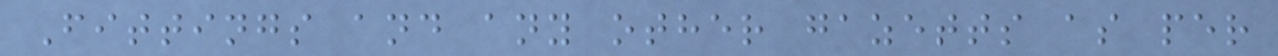Fittings and any other gazetts as per
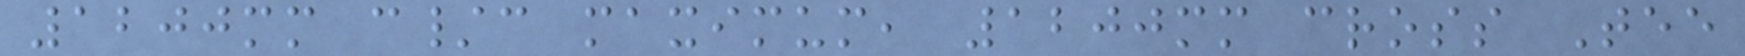1200mm c/c maximum, 1200mm cross Tee
